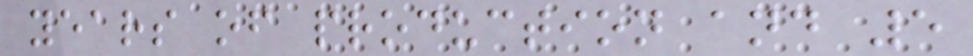years of production and 5
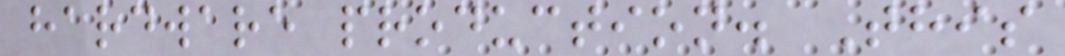hardware production. This
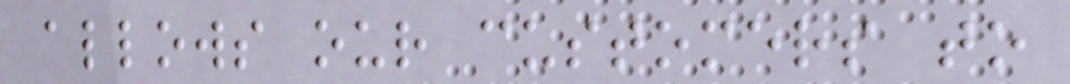allows our customers to
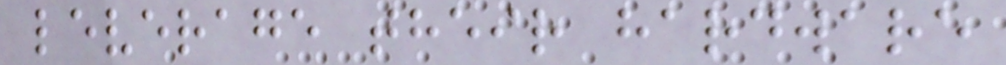leverage their hardware
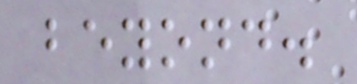beyond.
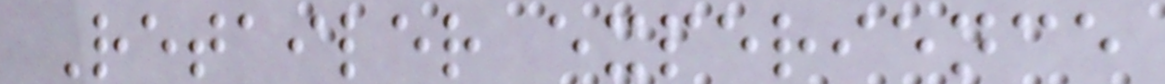Retailer experience
